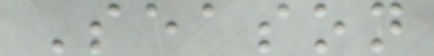Season
